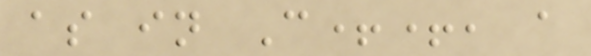as in C++, a
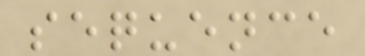sequence
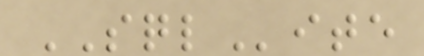SQLite
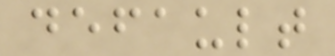default
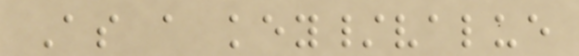As a key/value
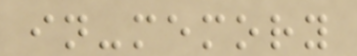in-memory
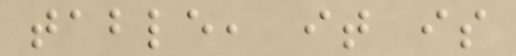table, it is
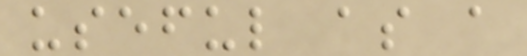useful as a
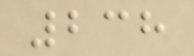238
